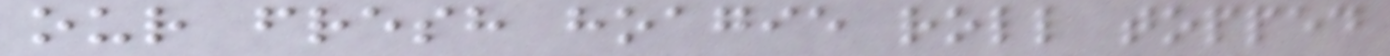our fresh hoagie roll topped
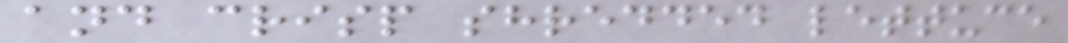and crisp shredded lettuce
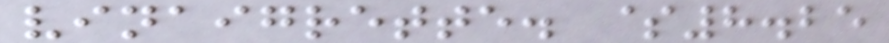vinaigrette. $8.25
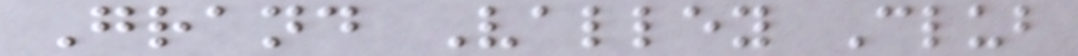Grand Valley Club
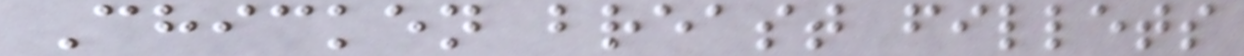Chicken breast fillets
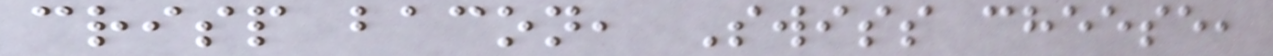crisp bacon, Swiss cheese,
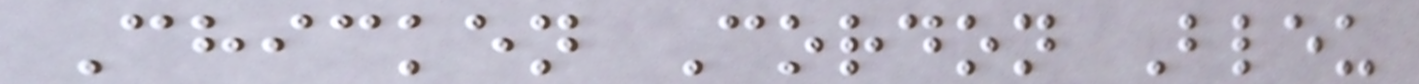Chicken Cordon Bleu
